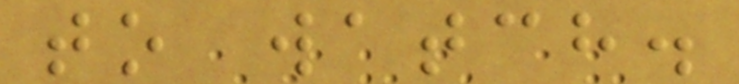to watch.
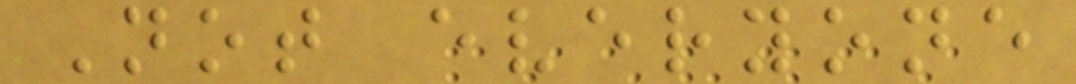Not everyone
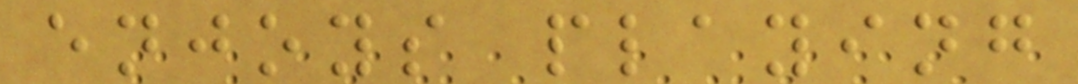enjoys playing
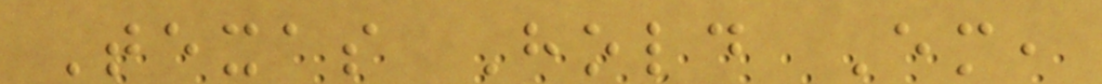Texas Hold Em,
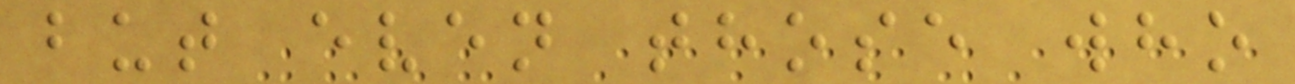but even those who
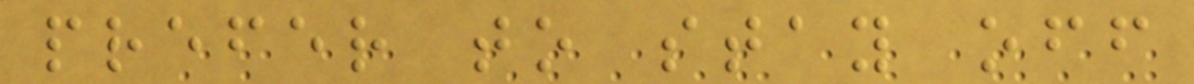prefer to stay off
